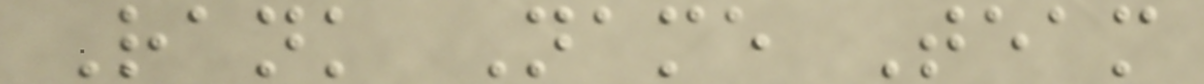Rank Name Team
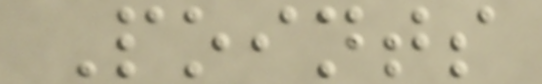Points
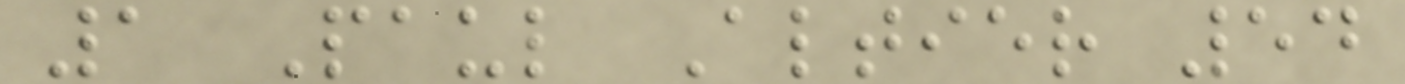1 Paul Altier 54
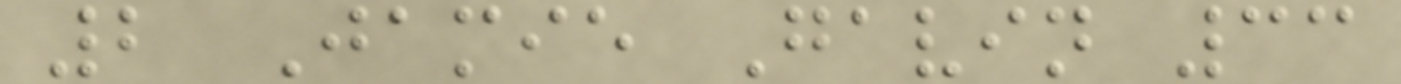2 Jamie Gavin 33
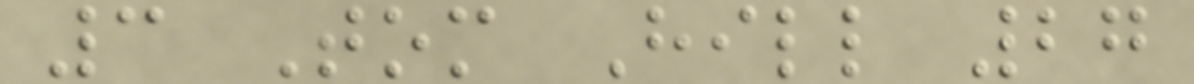3 Tom Hill 27
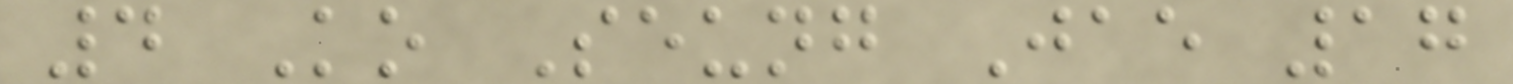4 Ko Seung Jae 17
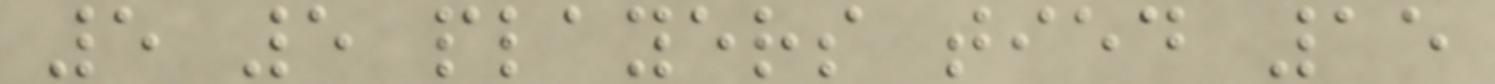5 5 players tied 15
